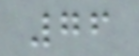76
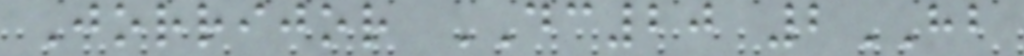Jorrijor DC20 2HB
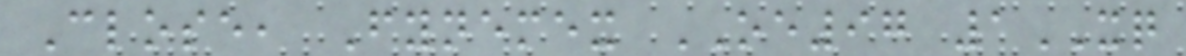Close, Fynemex OE97 1XQ
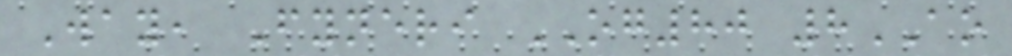Way, Fyneri OG80 8AO
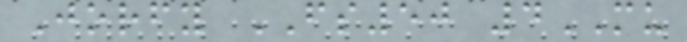Jorfy FS50 4MU
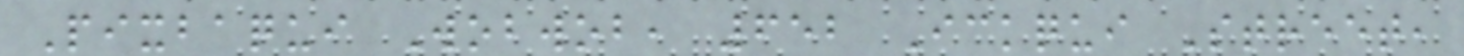Pixbaqui Wobwob, 652 Ickqui Street,
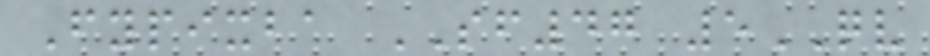Fypixba SF47 5QV
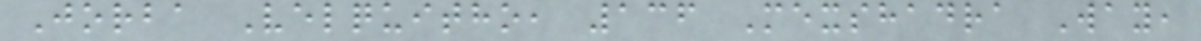Jorba Velquitho, 136 Mexshadra Way,
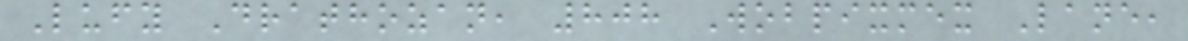Lufy Drathozan, 808 Wobpixmex Lane,
